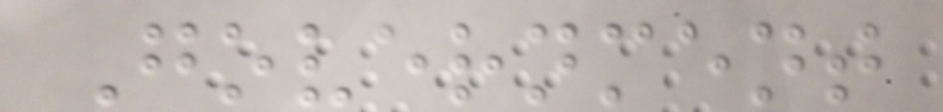Government
